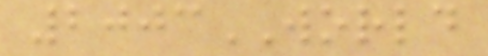2003WORLD
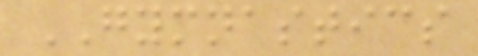GYMNASTICS
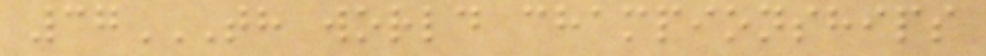37TH WORLD CHAMPIONSHIPS
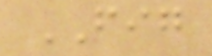FIG
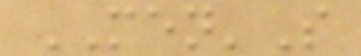MEN'S
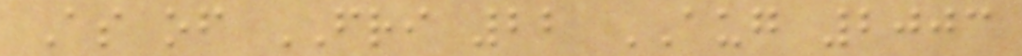As of FRI 22 AUG 2003
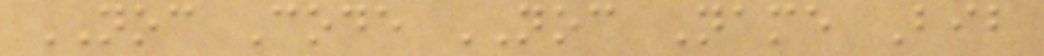NOC Code NOC Name Bib
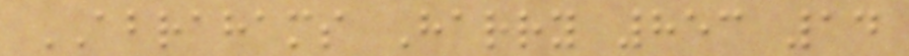ABRAHAMS Harry 853 14
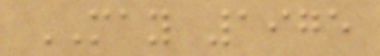MAY 1975
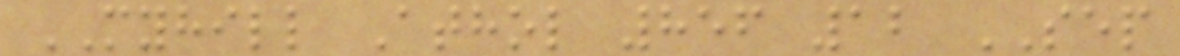MYHILL Athol 856 12 SEP
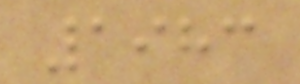1983
